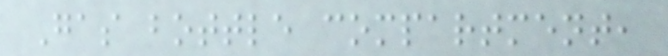Gas bottle compartment,
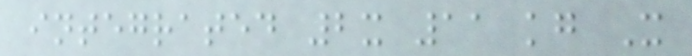integrated 2x 11 kg X
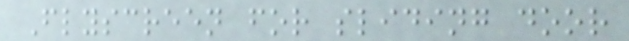Flyscreen for sliding door
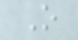O
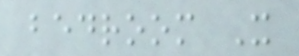bedroom X
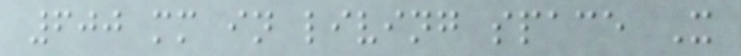600 mm in living space X
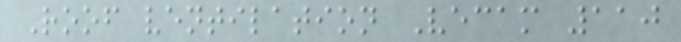Roof ventilation Vecam 110
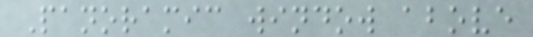Panoramic window above
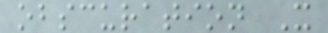obscuration X
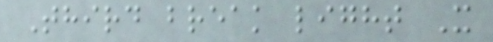Third break light X
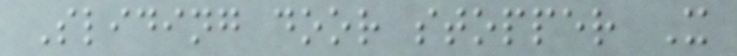Sliding door stopper X
